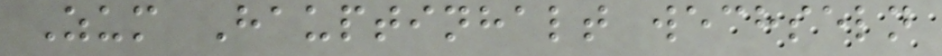Zum Hauptinhalt wechseln
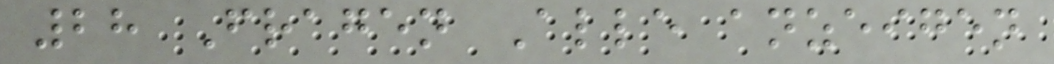28 Fragen Alle anzeigen
